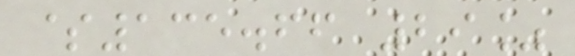$135.66 29%
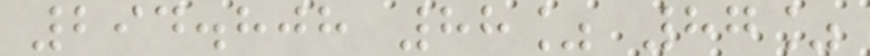294.808 88% 87%
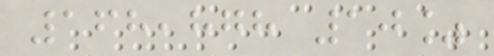168,878 10%
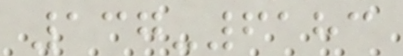137-6183
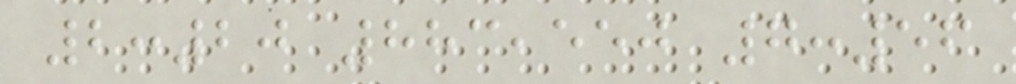2:20 883,550 7:56
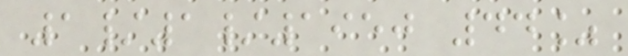1/1/1950 44%
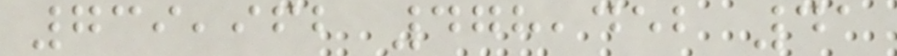739,962 478,452 41
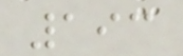193
